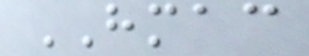HMAC
